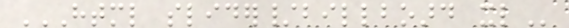HTML SLIDER/BILLBOARD XL
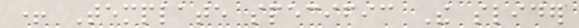+ Template specific The slider
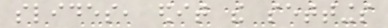slides, edit the settings
